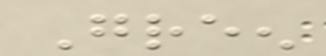Green
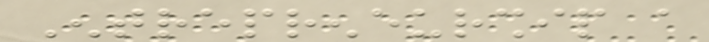Entrepreneurship a
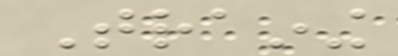Training
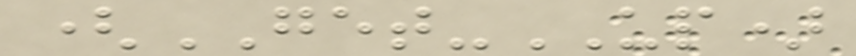(GET-UP)
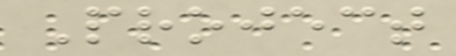Project
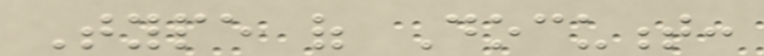Type of Document:
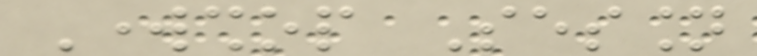Workshop Session
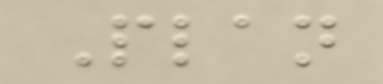Plan
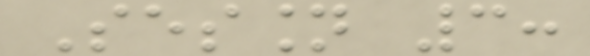Session 3:
